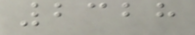2328
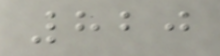820
